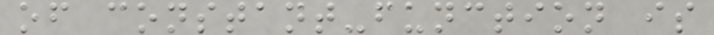of constant-function is
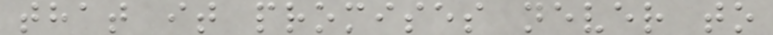that it promises never to
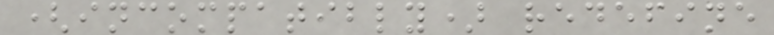(incompatibly) redefine
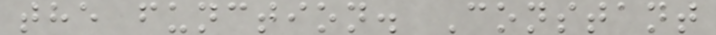the function. Constant
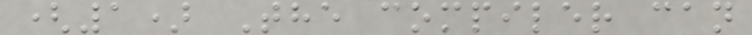(1) The compiler can
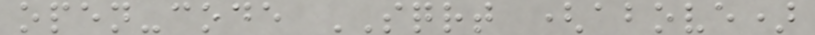open-code SQRT (above)
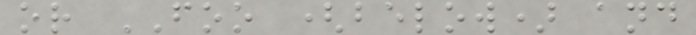or FOO (below) and
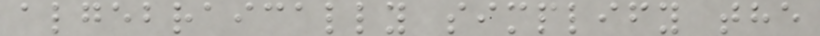algebraically simplify the
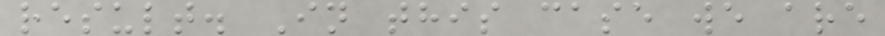result. In this case we are
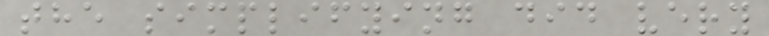the simplifying did very
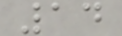14
